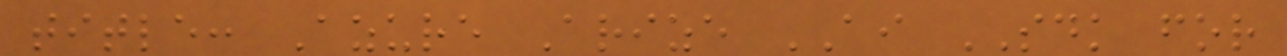title: Azure Arize AI SDK for
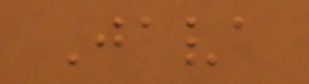Java
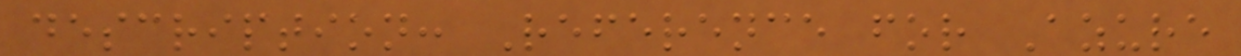description: Reference for Azure
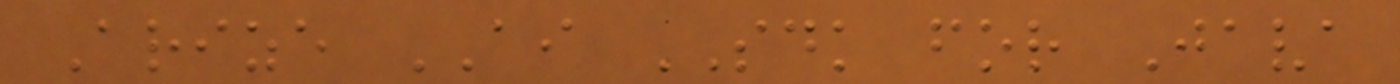Arize AI SDK for Java
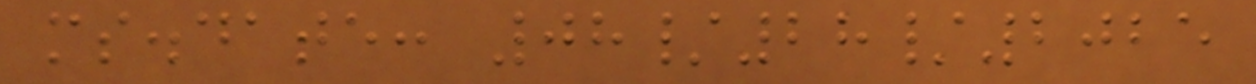ms.date: 08/28/2025
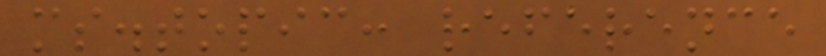ms.topic: reference
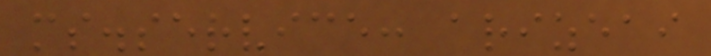ms.service: arizeai
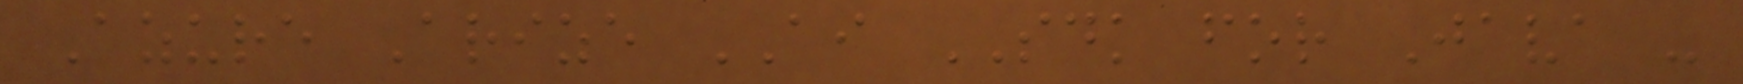Azure Arize AI SDK for Java -
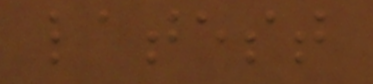latest
